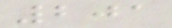201
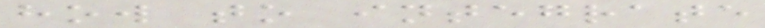how to integrate
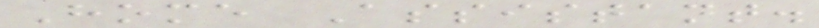Home Assistant.
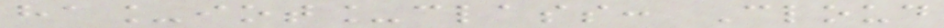ha_iot_class: Cloud
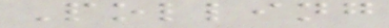Polling
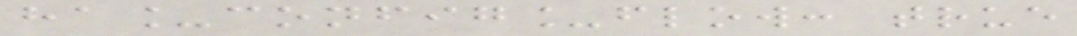ha_config_flow: true
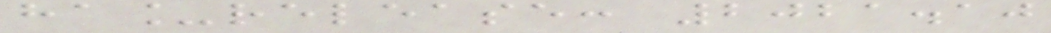ha_release: 2021.10
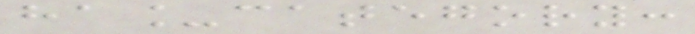ha_category:
